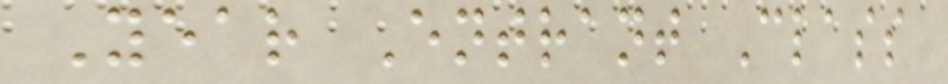Year Entrant Class
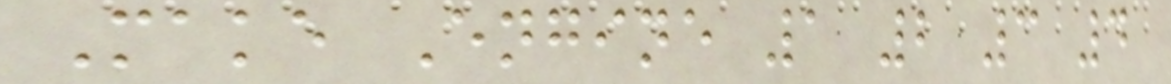Make Engine 1 2 3 4
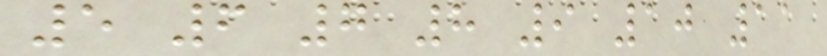5 6 7 8 9 10 11
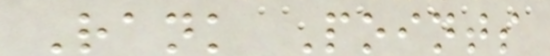Rank Points
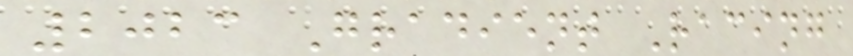2023 Gradient Racing
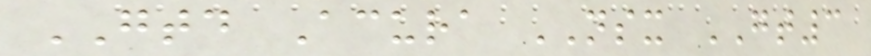GTD Acura NSX GT3
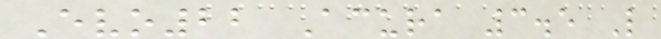Evo22 Acura 3.5 L
